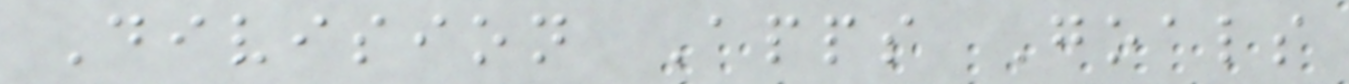Division Apps Goals
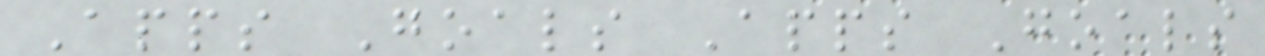Apps Goals Apps Goals
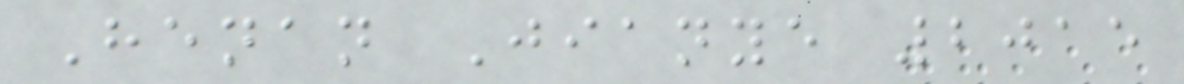Henan Jianye 2015
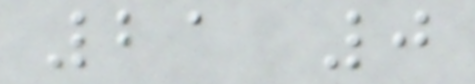21 0
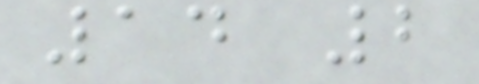14 2
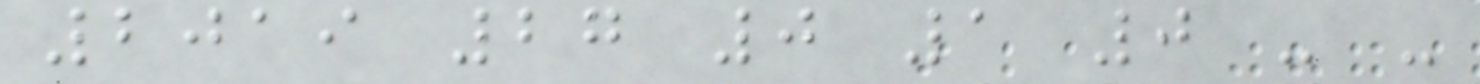2019 27 0 1 0 - -
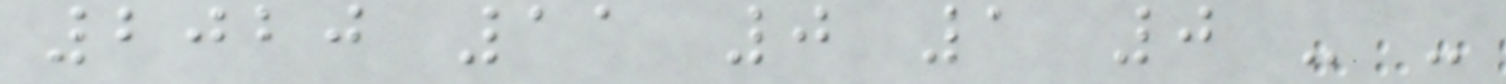2020 11 0 1 0 - -
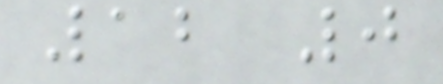12 0
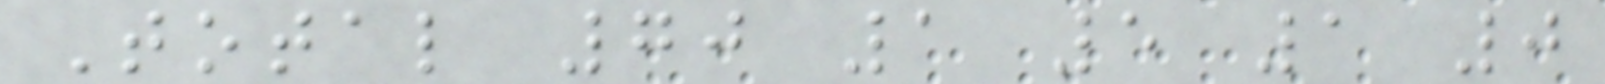Total 70 1 5 1 0
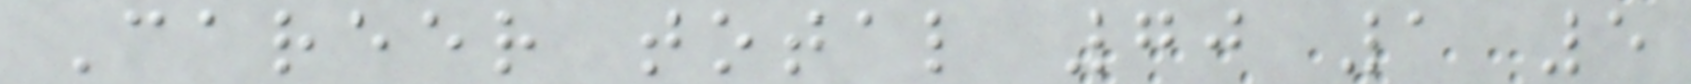Career total 70 1 5
